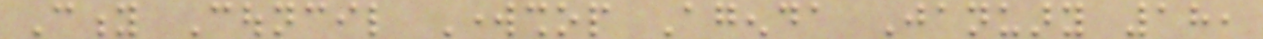City Council Workshop Agenda January 18,
